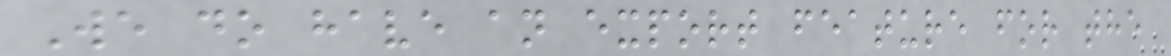We do have an export feature for the
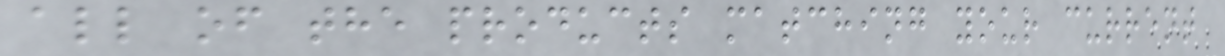all of the products matching your current
